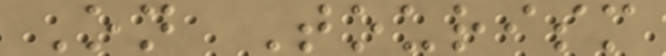On Tourism
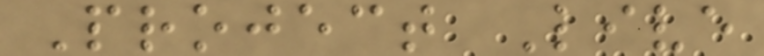Project Live
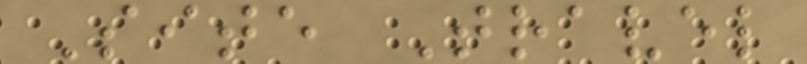Site Travel
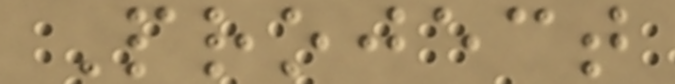Project
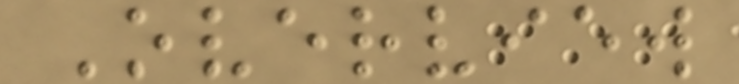Overview
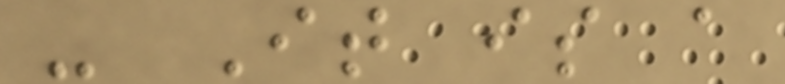- It is a
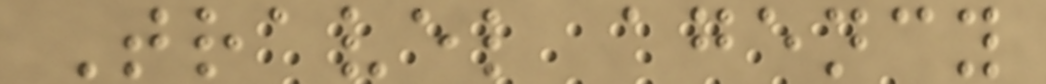Travel agency
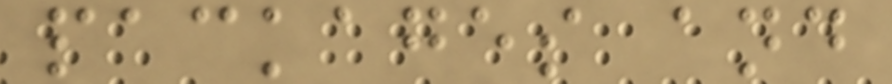packages and
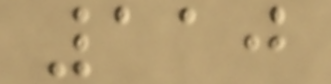110
